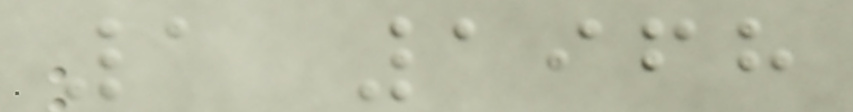1 1968
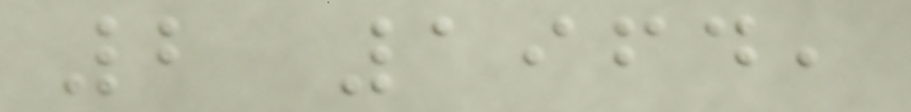2 1964,
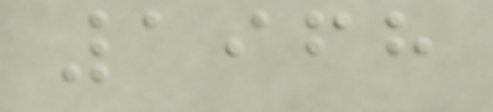1968
